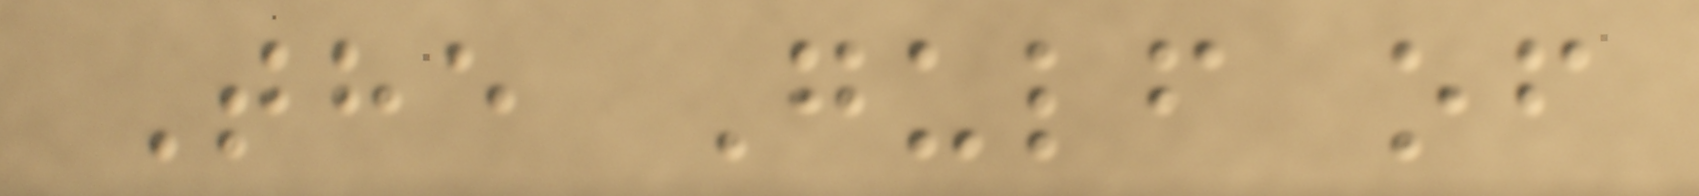The Gulf of
